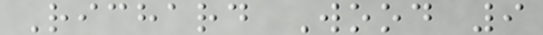Richard Wood 9
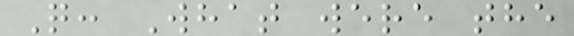Q: What were the
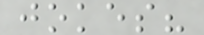jokes?
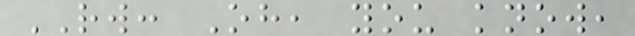RW: Oh, you know,
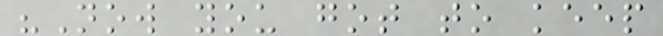"Now you got to keep
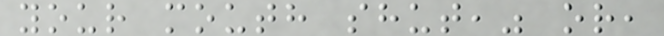your mouth shut," or,
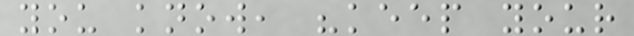you know, "keep your
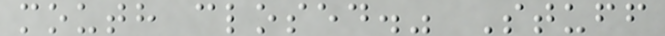mouth closed." Stuff
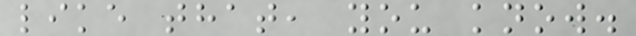like that, you know.
